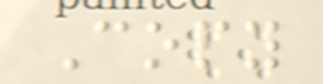Copy
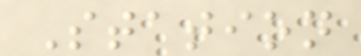Station
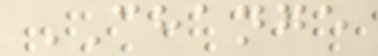CHANGE
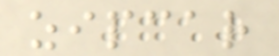zipcar
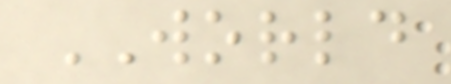WORLD
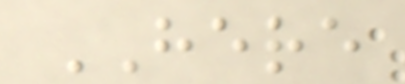HERE
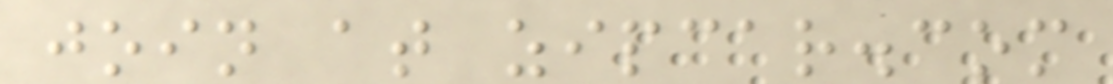join at zipcar.com
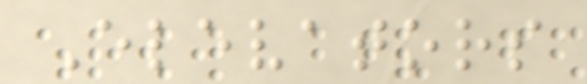Elevators
